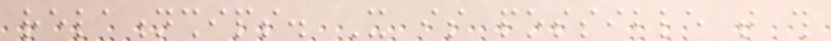relationships. It is possible that this
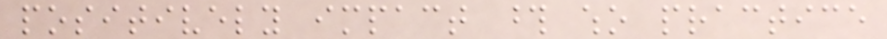positively impact those who practice
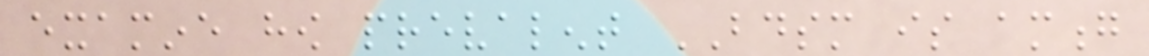examine how prevalent BDSM is among
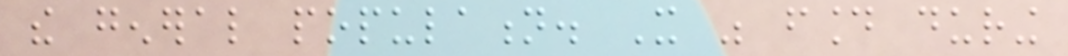the general population. It was found during
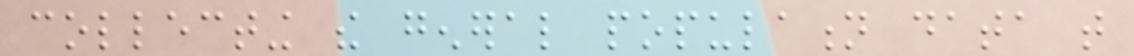collecting the general population data that
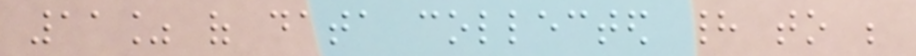11% of data collected had to be
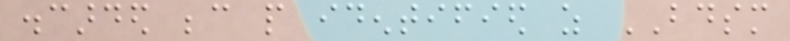discarded because people identified as BDSM
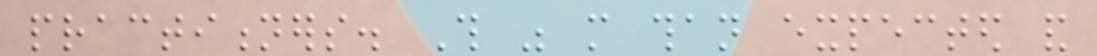practitioners. This was more than expected and
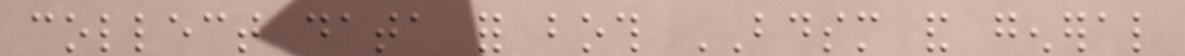collect data for both BDSM and general
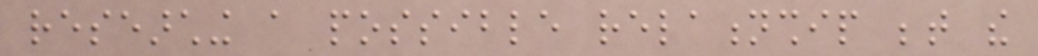researching a possible relationship between the
